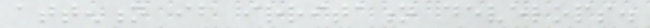attention if irritation develops.
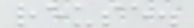reuse.
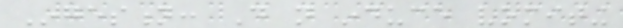Ingestion: Do not induce vomiting
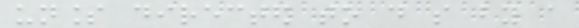unless directed to do so by a
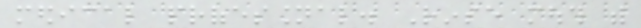medical professional. Rinse mouth with
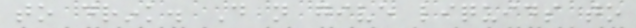to drink. Do not give liquids to
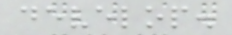develop.
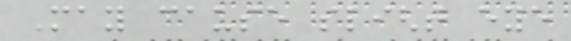May cause slight eye
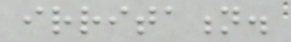irritation.
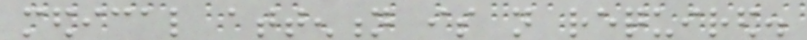medical attention is not required.
